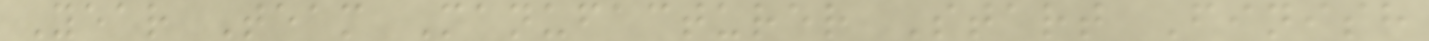Year Team Manufacturer Start Finish
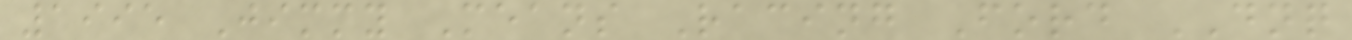1995 Jimmy Means Racing Ford DNQ
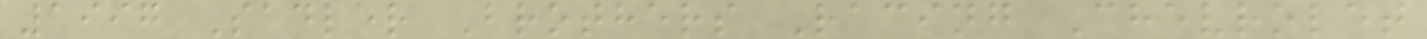1997 Sadler Brothers Racing Chevrolet
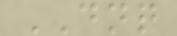DNQ
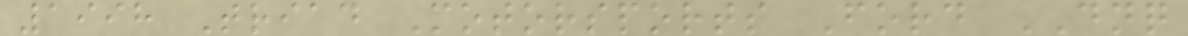1998 Triad Motorsports Ford DNQ
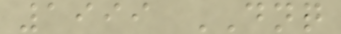1999 DNQ
